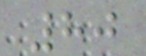80
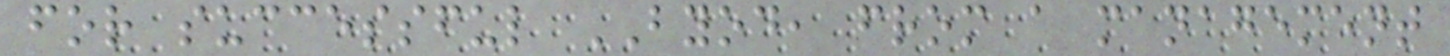for successful BYOD, from a management
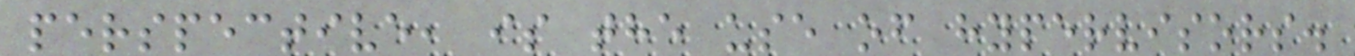perspective, is the use of hypervisors.
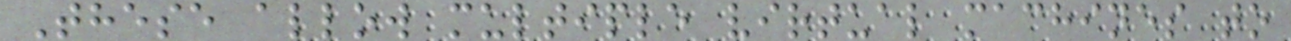These allow multiple virtual machines to
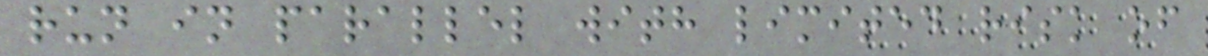run in parallel with limited risk of
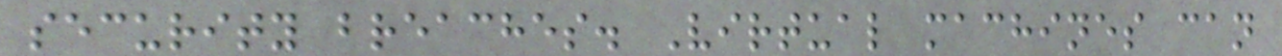security breaches. Virtual machines can
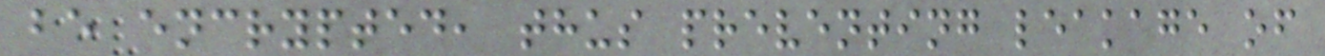be encrypted, thus preventing leakage of
